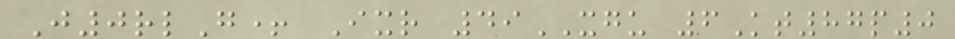J0rlG+ Ixr 49XGU 6Kt87p0
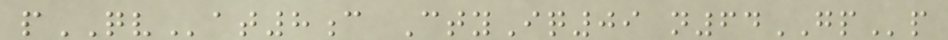pQVat8c CtyIq09 n64GPp
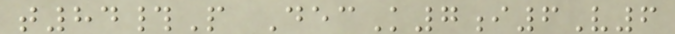t84#P DecK7i6V6
